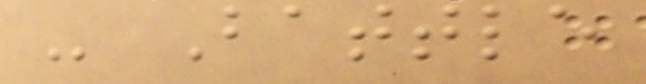- Battle
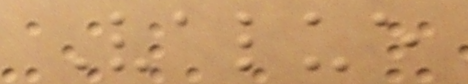Value
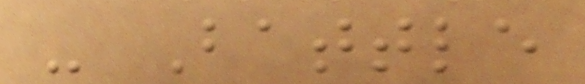- Battle
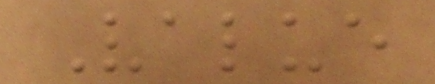Value
